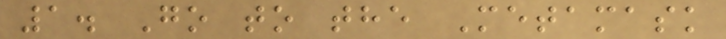1. Go to the Metamask
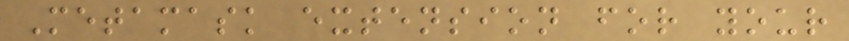Metamask extension for your
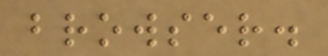browser.
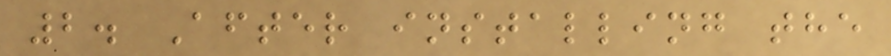2. After installing the
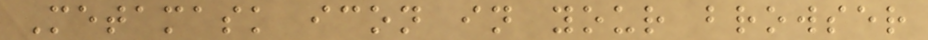Metamask icon in your browser
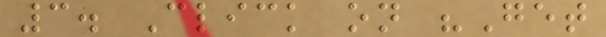3. Click on "Get
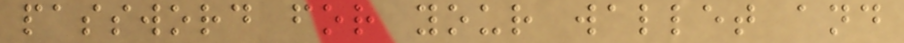password for your wallet and
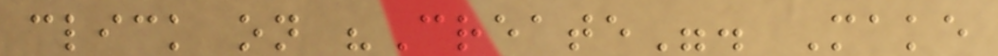click on "Create". Make
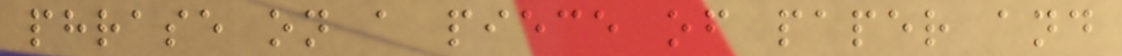phrase on a piece of paper and
